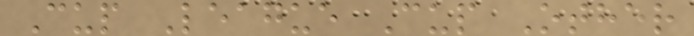Cup League Cup Other
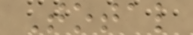Total
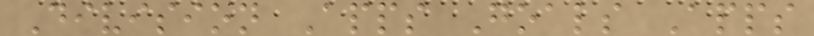Division Apps Goals Apps
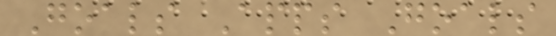Goals Apps Goals
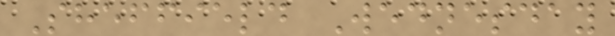Sheffield Wednesday
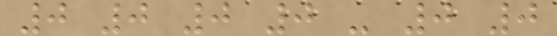0 0 0 0 - 0 0
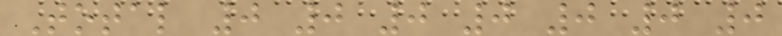Total 0 0 0 0 0 0 0
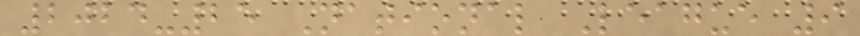2024-25 National League 9
